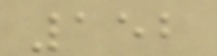152
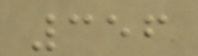356
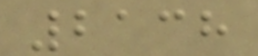2138
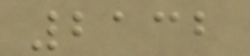2132
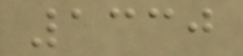1330
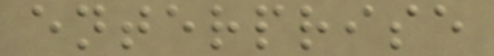enterprise
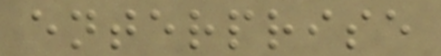enterprise
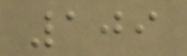109
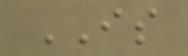IS
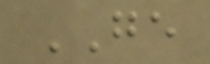GE
